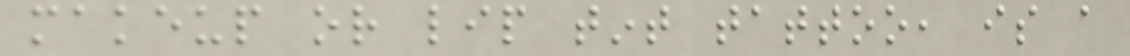makeup or lip tint tattoo, is a
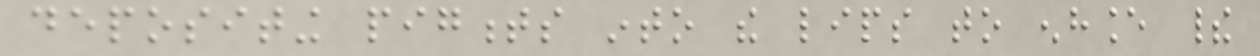depositing pigments into the lips to enhance their
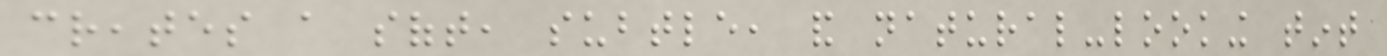creates a soft, subtle, and natural-looking tint
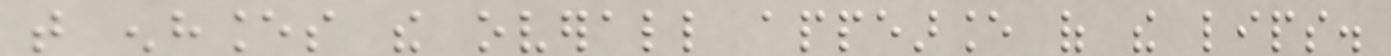that enhances the overall appearance of the lips.
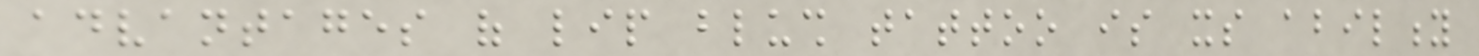advantages of lip blush tattoo is its ability
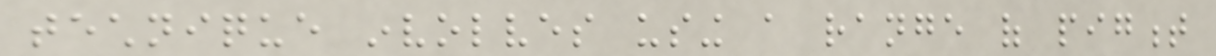technique involves using a range of pigment
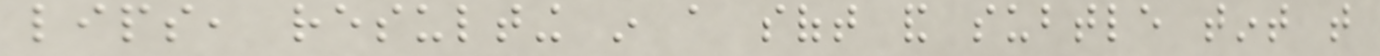lips, resulting in a soft and subtle tint that
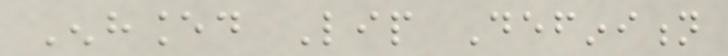Enhanced Lip Definition
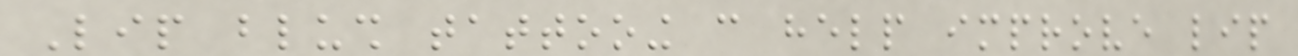Lip blush tattooing can help improve lip
